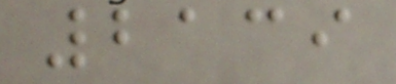2139
